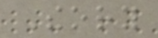Theory
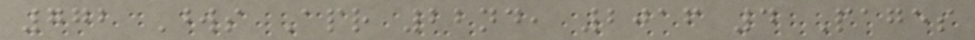772 Words Apr 22nd, 2016 4 Pages
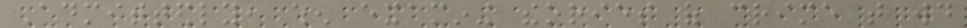Admittedly, when examining theories of crime that would
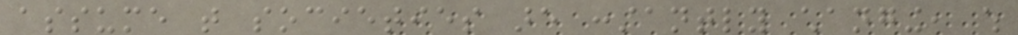assume that societies are constantly changing, which
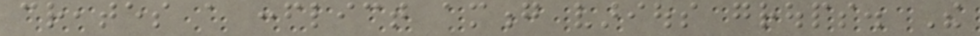creates a conflict among various groups. The
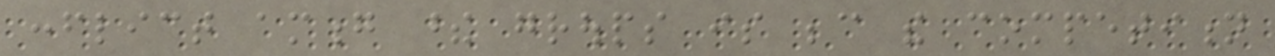conflict among these groups is because the competition
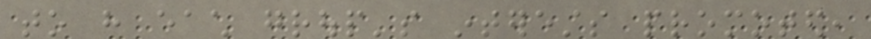to have each group's interests promoted,
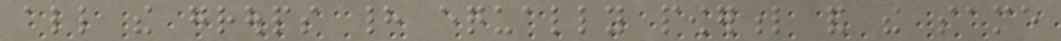all the groups had equally powerful and the same
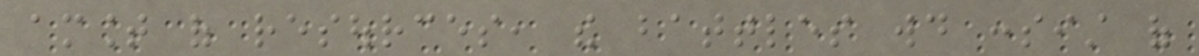amount of resources, the battles would consist of
